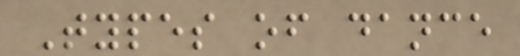Types of dance
